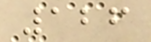126
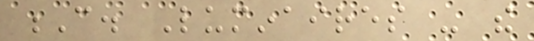C. Luminaires - the
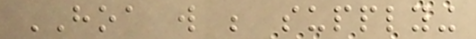HOA will be supplying
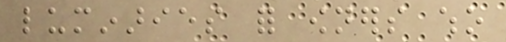luminaries for owners who
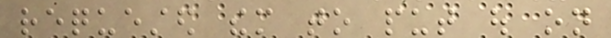requested them to put out on
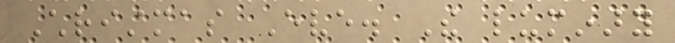Christmas Eve. The luminary
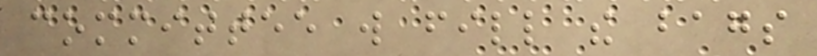committee will fill the bags
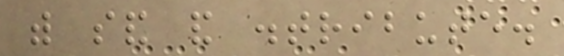with sand and distribute.
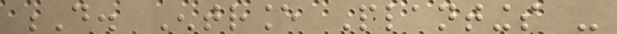D. Entrance Plantings -
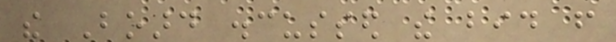the Board discussed the bid from
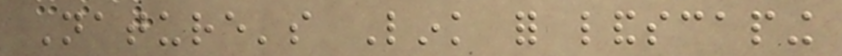Nature's Link for landscaping
